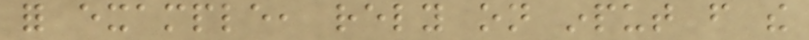for example, rely on input from the
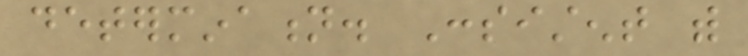determination. Consistent with
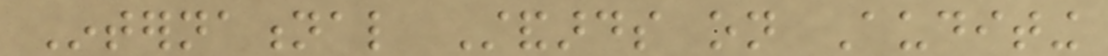International Standards on Auditing
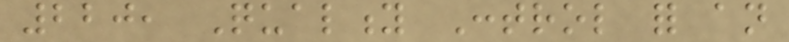220, Quality Control for an
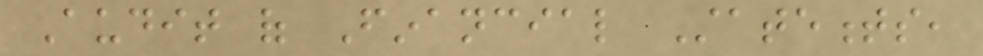Audit of Financial Statements,
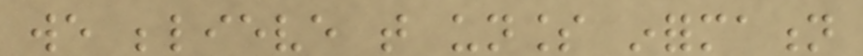we believe that unless information
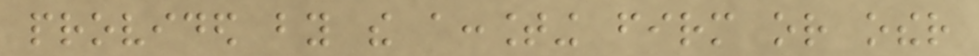provided by the accounting firm or other
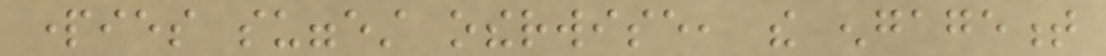parties suggest otherwise, the engagement
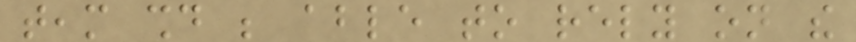team should be able to rely on the
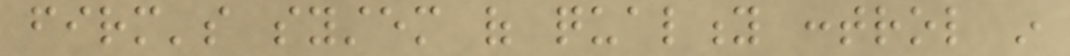firm's system of quality control in
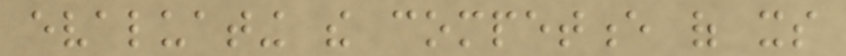evaluating the competence of its
